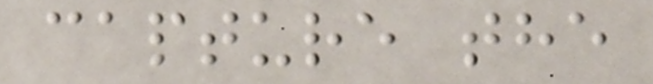capture the
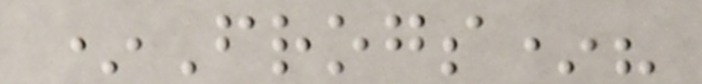*Frogs*?
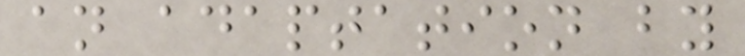an adaptation by
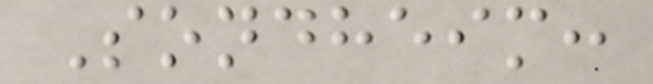Sondheim:
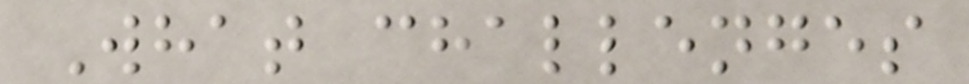What challenges
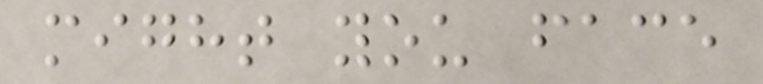might you face
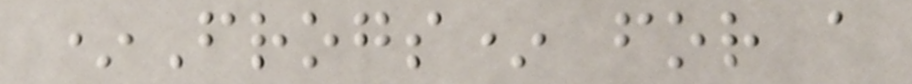*Frogs* for a
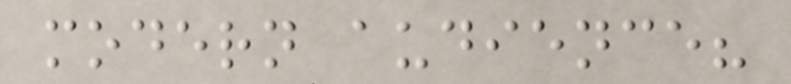modern audience?
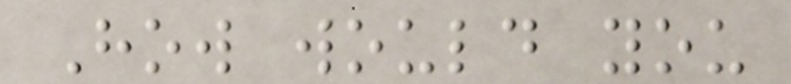How would you
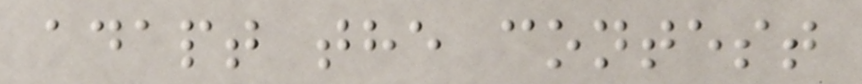adapt the contest
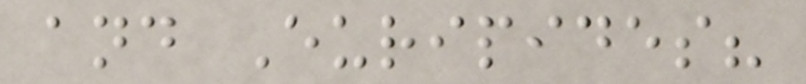and Euripides?
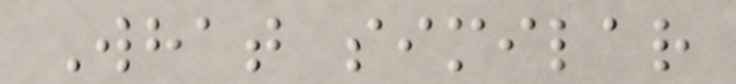What similar
